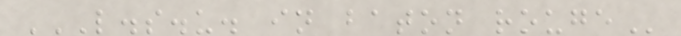L.S.U. IN BATON ROUGE
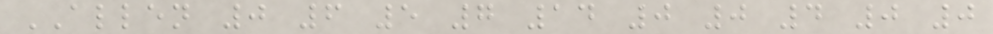ALLEN 0 6 5 7 14 0 0 4 0 0
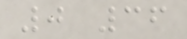0 36
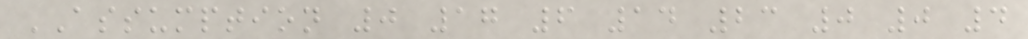ASSUMPTION 0 17 6 14 23 0 0 4
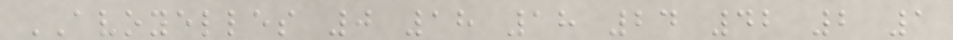AVOYELLES 0 18 18 24 42 2 1
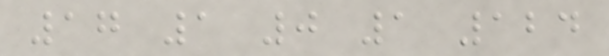17 1 0 1 124
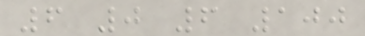6 0 6 100
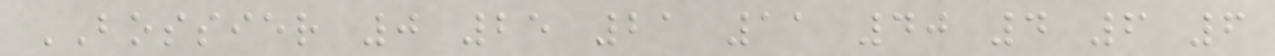BOSSIER 0 25 21 11 40 4 6 6
